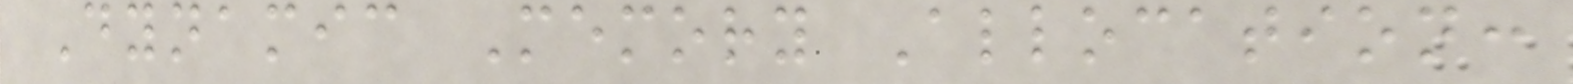Dynamic Memory Allocation:
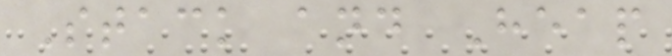Stack and Heap
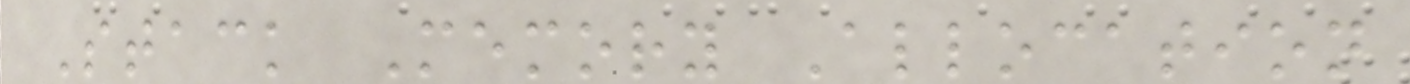Stack Memory Allocation
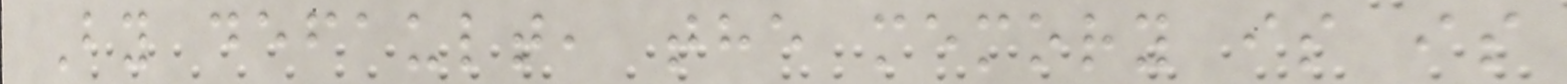By default, the memory is is
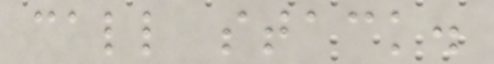call stack.
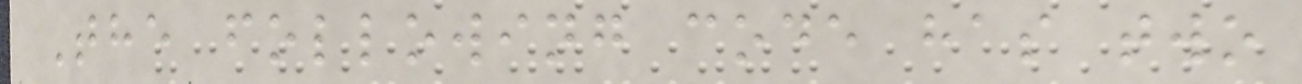The following code has two
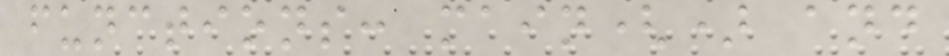functions: main() and
